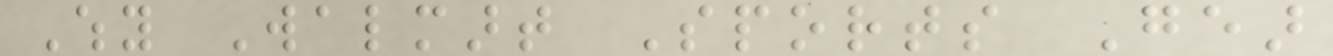Why Walmart Sports Gear
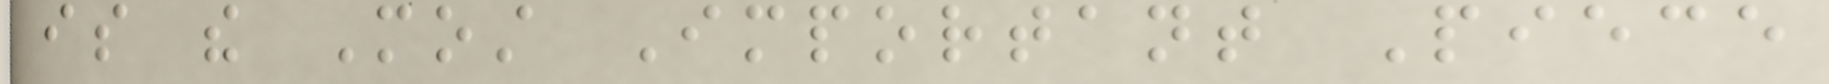is the Most Important Piece
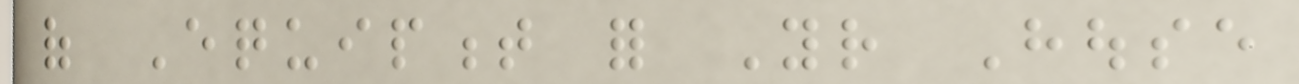of Equipment for Your House
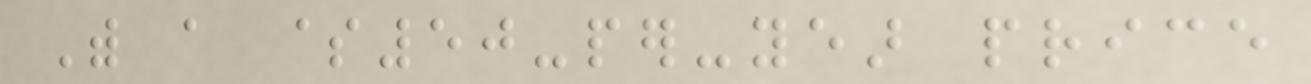With a $50-per-year price
